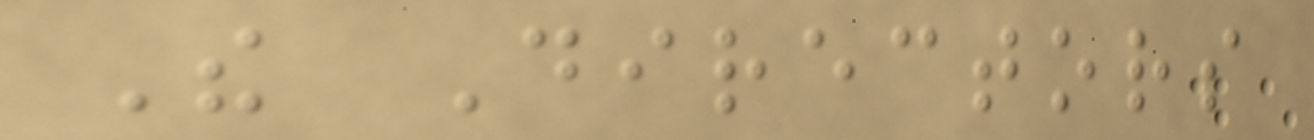The Directors
